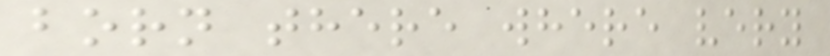born there where very
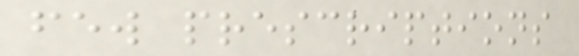few prescriptions
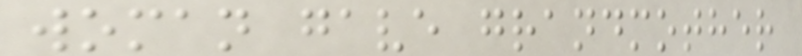woman gave grandmother
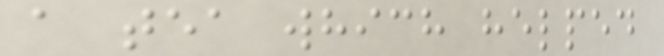a tea which helped
